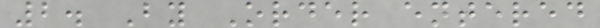2. By Order entered
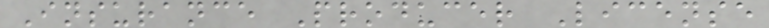Insurance Producer License
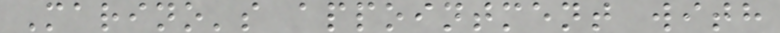Marino's appointment with
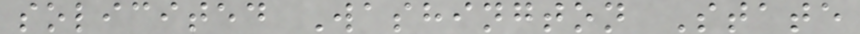solicited Washington State
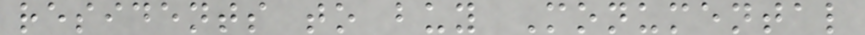residents to buy Monumental
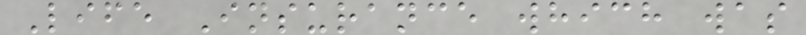Life Insurance which was
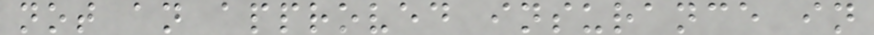not an approved insurance in
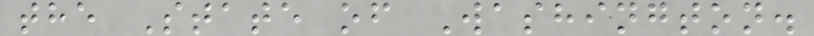the State of Washington.
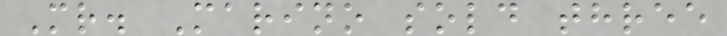Mr. Marino sold three
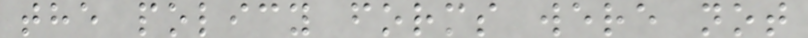the policy forms were not
